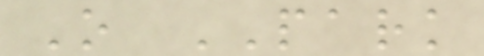O PARK
